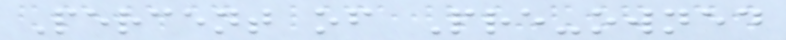Percent of Pre-owned
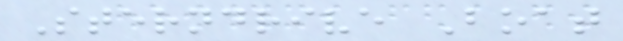Sterndrive Boat
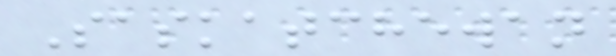Saskatchewan
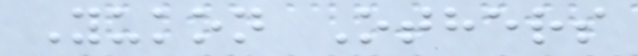Yukon Others
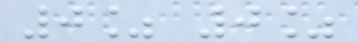0% 0%
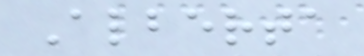Alberta
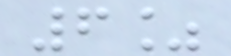6%
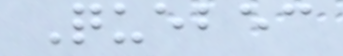Quebec
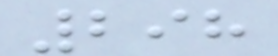298
